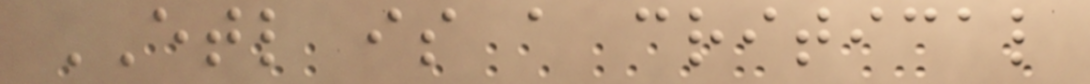ETL is a critical
